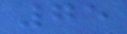75
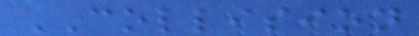COLLISION
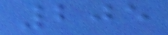205
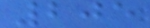205
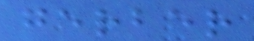gerber
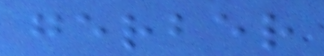gerber
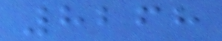8268
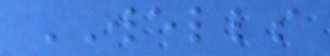WELLS
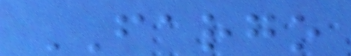FARGO
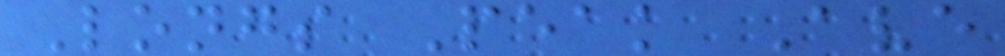Longs Peak Ave
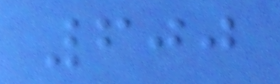600
